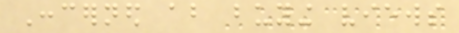Concerned about buying views
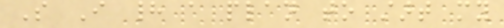So I had a plan to start my
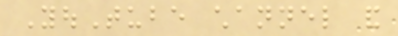YouTube channel and
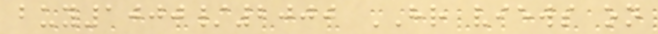buy1000/2000 HR views on
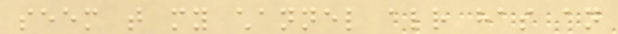seem that my channel already has an
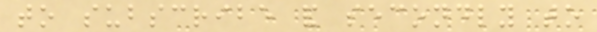to subscribe and secondly to
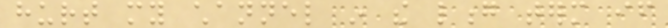hurt my channel in the long term if
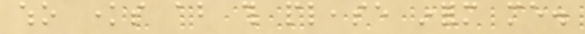who knows about this please inform me.
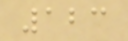123
